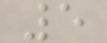5
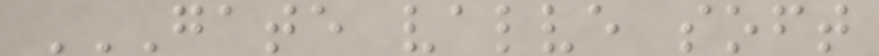GATE VALVE SOFT
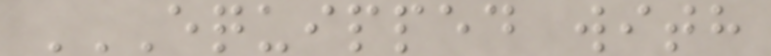EQUIPPED WITH
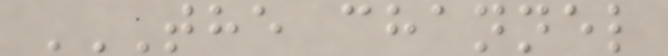THE CHANNEL
